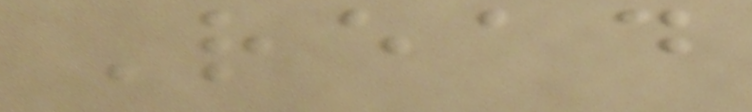Read
